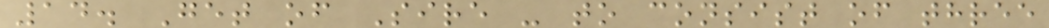14. Get of Sire - to consist of three
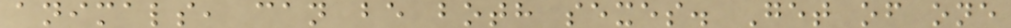animals, can be both sexes. Get of one
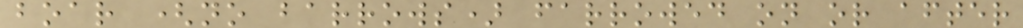boar (no barrows) farrowed on or after
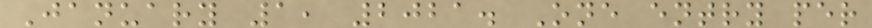January 1, 2021. One entry per
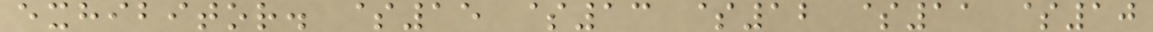exhibitor. $15 $13 $12 $11 $10
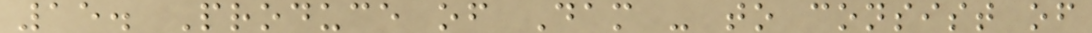15. Produce of Dam - to consist of
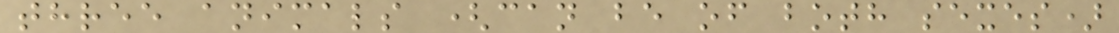three animals (can be of both sexes)
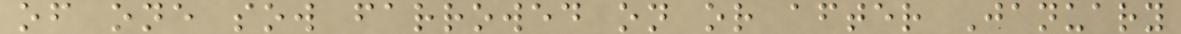of one sow farrowed on or after January
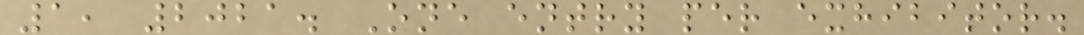1, 2021. One entry per exhibitor.
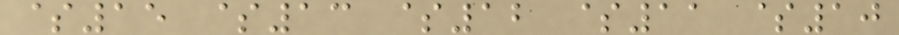$15 $13 $12 $11 $10
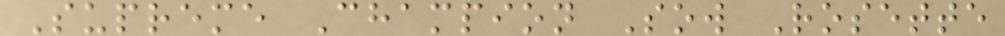Supreme Champion Sow Rosette
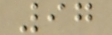97
